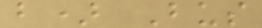b) Bus
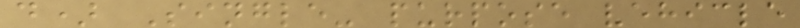d) Single- purpose vehicle
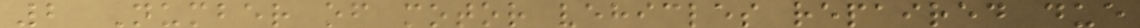2 Number of motor vehicles repaired due
